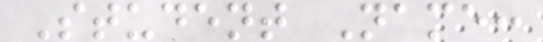Student Name:
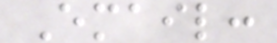Email:
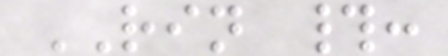RIN #:
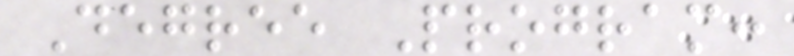Degree Program:
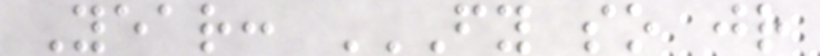Year: FY SO JR
